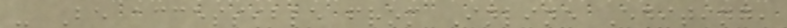- Be accessible from Inline Editing,
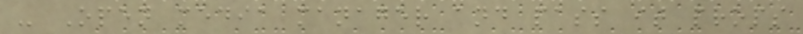- Open media manager and pass it props
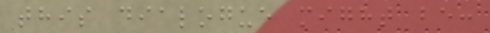this dialogue might be:
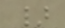}
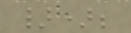});
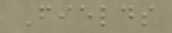Fields
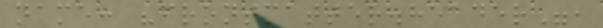name: "frontmatter.header",
